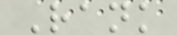Rank
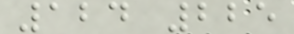124 225
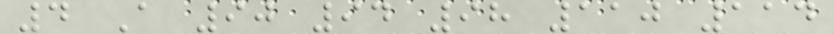4 A 90 94 98 110 114
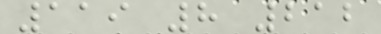119 8 212
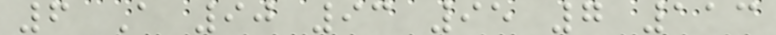6 A 90 93 95 7 113
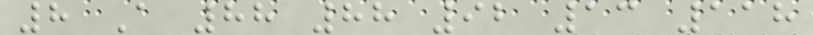8 A 88 88 92 13 118
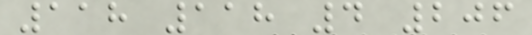118 118 4 206
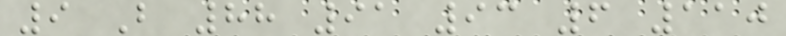9 B 88 91 93 6 110
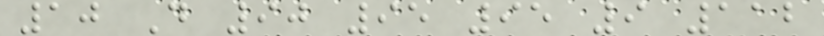10 D 90 95 95 9 112
